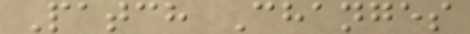Patch Changes
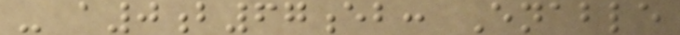- a0b67eb: Enable
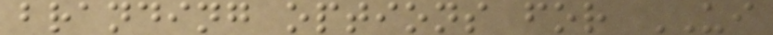branding options for UI
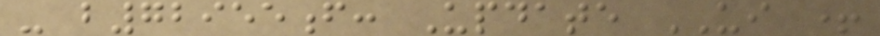- b72955f: Update UI +
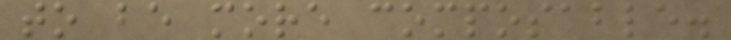to be more composable.
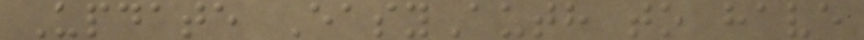Update EasyAuth to have
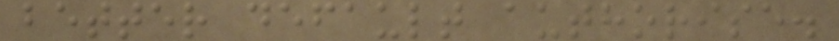better default authorise.
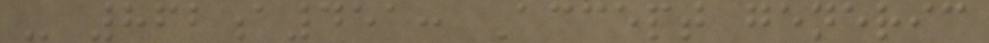- 862a451: Accept generic
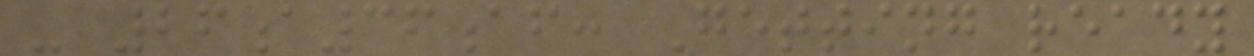- 26a36af: Getting ready
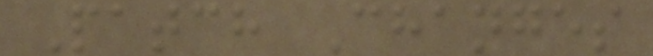Patch Changes
